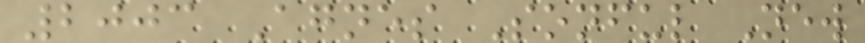2003 Agnes Sonful New
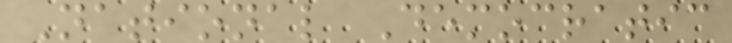National Democratic
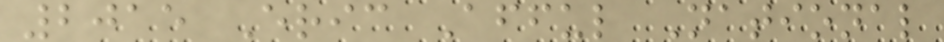2015 Eric Afful National
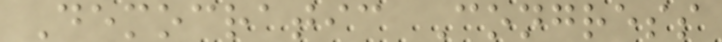Democratic Congress
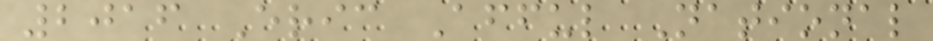2016 Eric Afful National
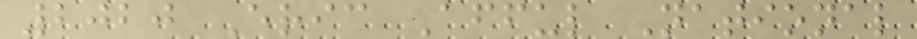2020 Eric Afful National
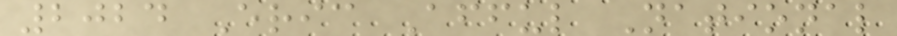2024 Eric Afful National
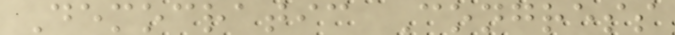Democratic Congress
